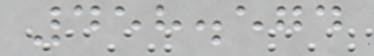458.574
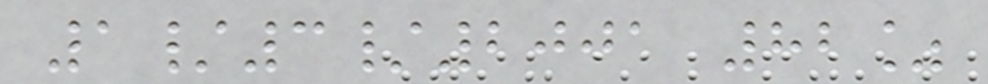1/3/2001 82%
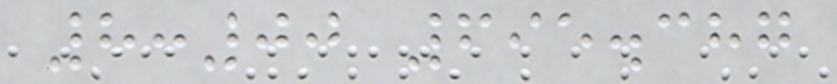8:00 695.387
